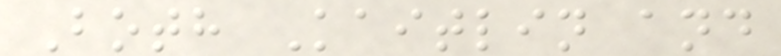Both Kaitlin and
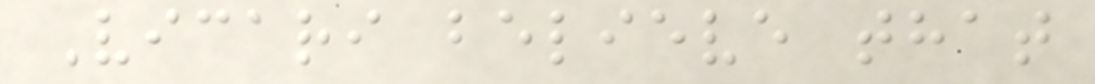Vicari believe that
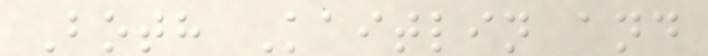Both Kaitlin and
